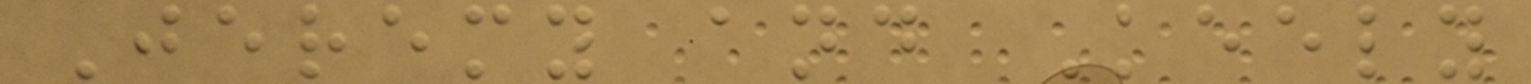Jeremy and Keely
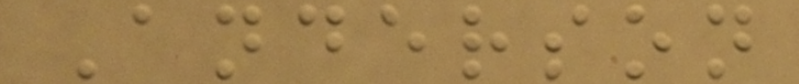Anderson
